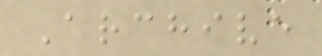Archive
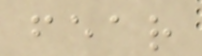fear
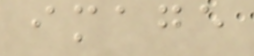image
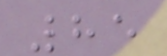85
